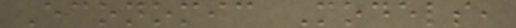Economic Models,
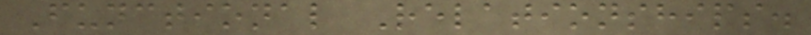Functional Relationships.
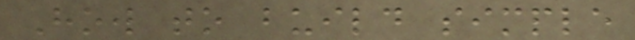How to build simple
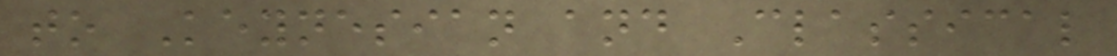to Keynesian and Classical
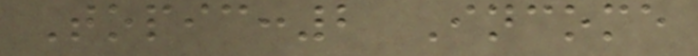Topic:2 Income
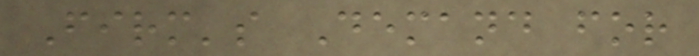Firm's Demand for
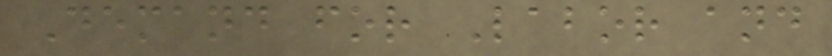Demand for Labor and
